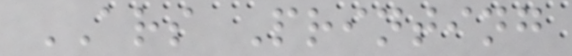ARS Printing
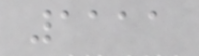1111
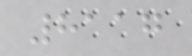8117
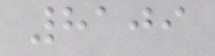8109
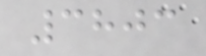3803
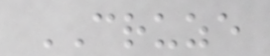CRUZE
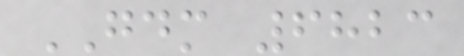GDM 6823
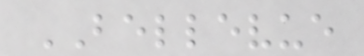BELLEVUE
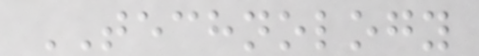TECHNOLOGY
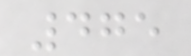475
